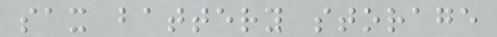sax battery storage
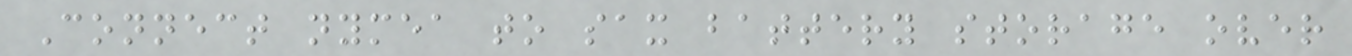Connect nymea to sax battery storage over
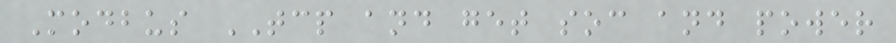Modbus TCP and get soc and power
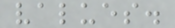values.
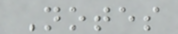Notes
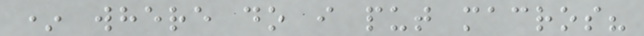* where do i put macros?
